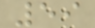59
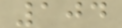104
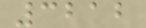3212
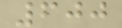600
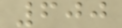600
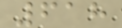618
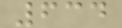634
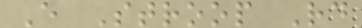E Stroop Rd
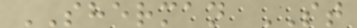SHERMAN ST
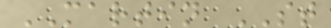MARTIN ST
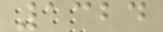1324
